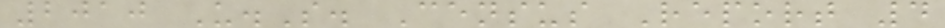2010 U.S. Census Report 4
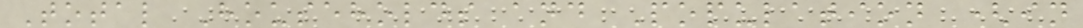Total Households and Population (in
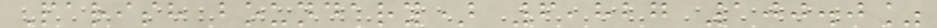Parish boundary) 6,827 100.0%
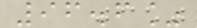96.6%
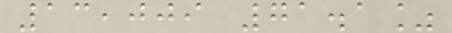13,009 71.1%
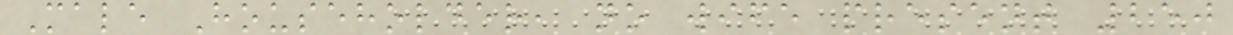Male Householder, no wife present 250
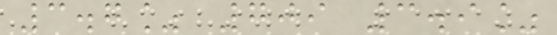3.7% 709 3.9%
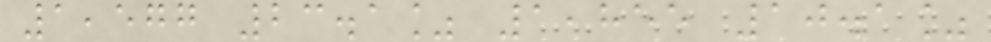1,577 23.1% 1,855 10.1%
